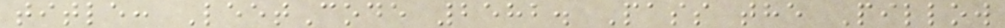title: LeetCode 2582. Pass the Pillow
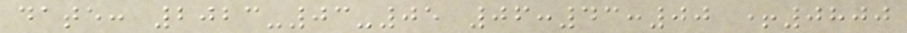date: 2023-03-05 06:43:00 +0800
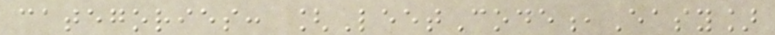categories: [LeetCode,Easy]
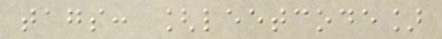tags: [leetcode]
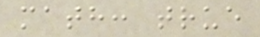math: true
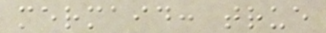mermaid: true
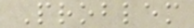Problem
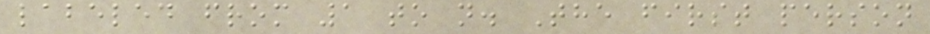labeled from 1 to n. The first person
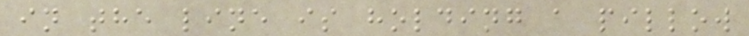in the line is holding a pillow
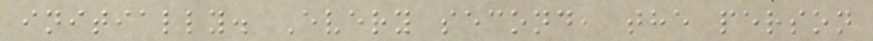initially. Every second, the person
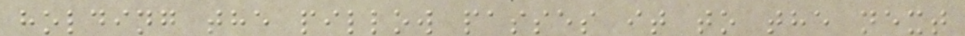holding the pillow passes it to the next
